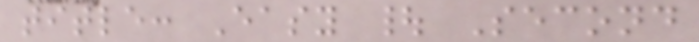title: Easy | Second
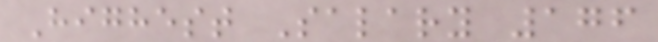Highest Salary 176
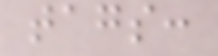tags:
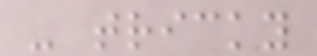- tricky
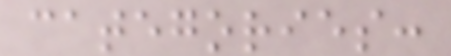categories:
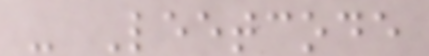- Leetcode
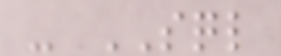- SQL
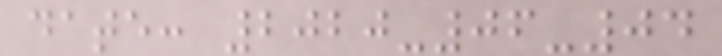date: 2020-06-04
